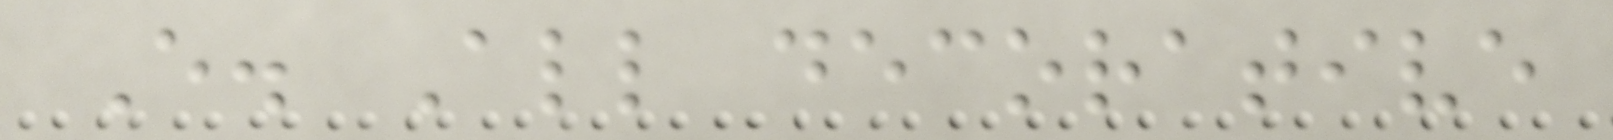E. All decorative
